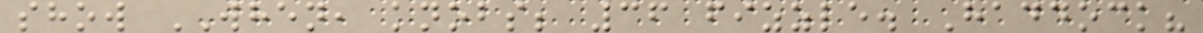show WHEN, knobs; 36 fizzle. Haddock?
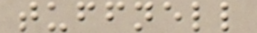tuffnell
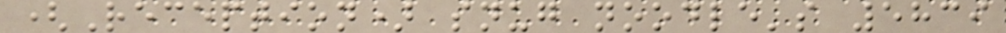(Reception) snug noodle's 5839
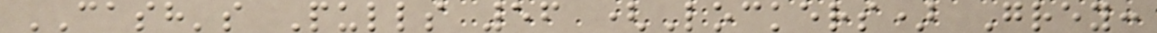CASH's Pulls 56 (Lockers) Grey:
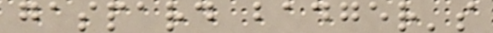gaspard badger's
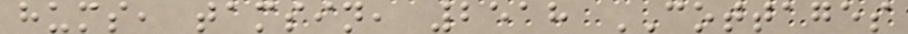hums, tamsin, 2518 COTTAGES
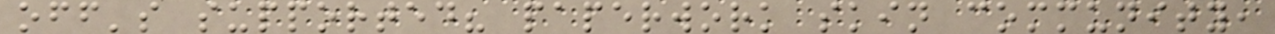off's supported? paperwork skin community,
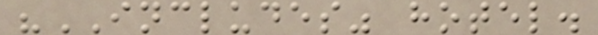"INCLUDES" hotel.
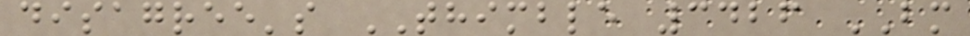disagree's THIMBLE 3426 BM
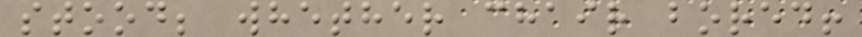stood; whether chair bored!
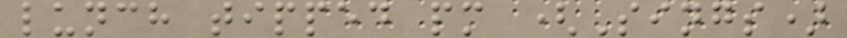lunch tipped pm (Sings)
